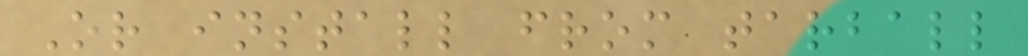Or install from tarball
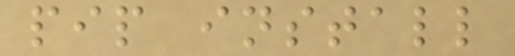pip install
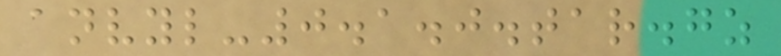anvyl-0.1.0.tar.gz
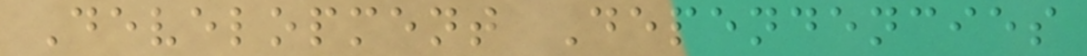Development Dependencies
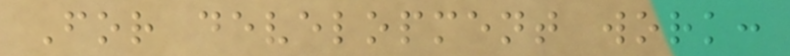For development work:
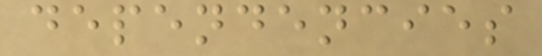dependencies
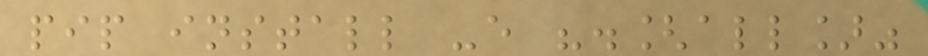pip install -e ".[all]"
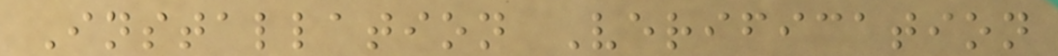Installation Verification
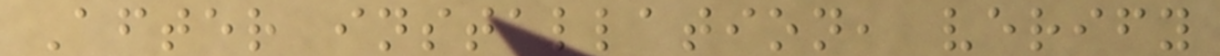After installation, verify
